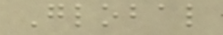Global
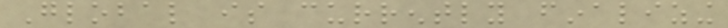Global is currently finalizing
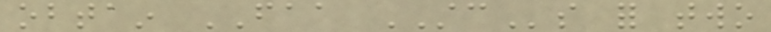obtain FAA STCs for two
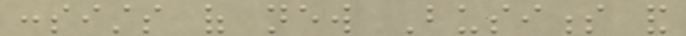consists of new Business and
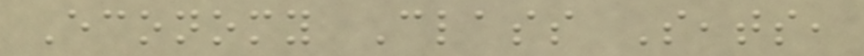Economy Class Seats,
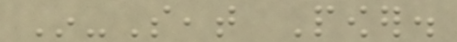In-Seat Power.
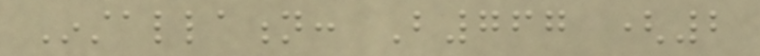Installation: B767 (2
